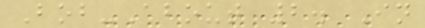Bob-About 2. In
